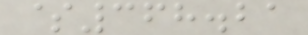$368.21
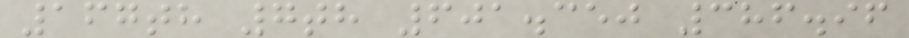167th 7th 601.350 386.96
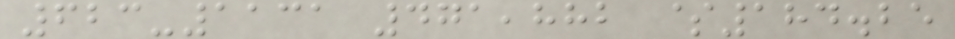623-1131 471,882 $184.25
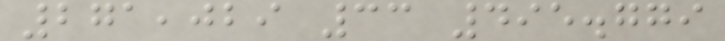271,029 33 495.779
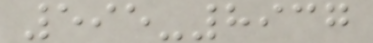595-8937
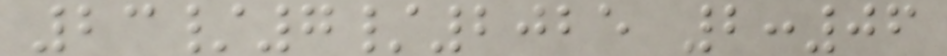23/7/2025 2:06
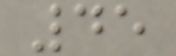45
